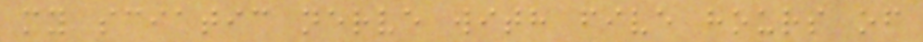my sciatic nerve with five hours of
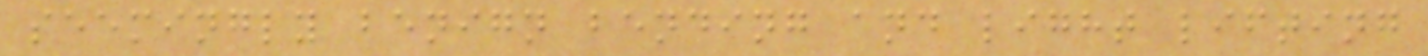seemingly benign bending and light lifting
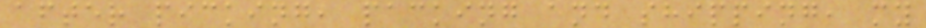after picking, packing and shipping, my
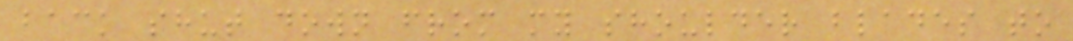back shut down from my shoulder blades to
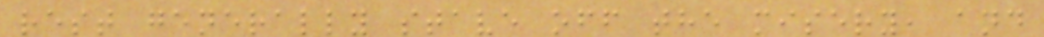rest generally stave off the misery, and
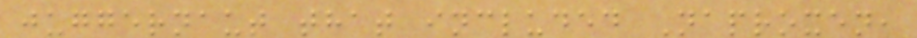juggernaut that included Naproxen,
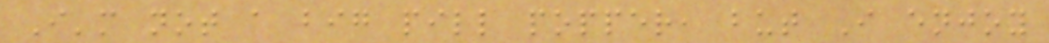I'm not a big pill popper, but I enjoy
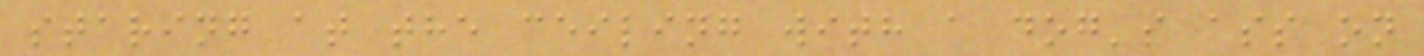staring at the ceiling with a dog's ass on
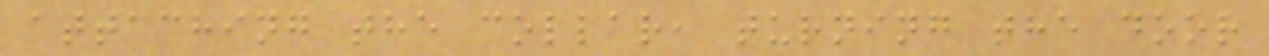attaching the collar, turning the door
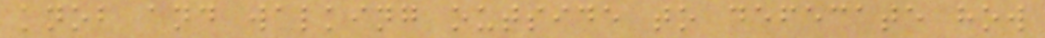knob and walking outside to defecate how
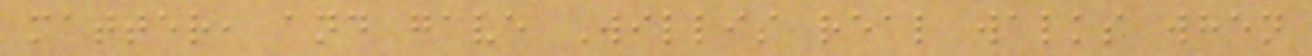matter, and gave Willis real walks when
